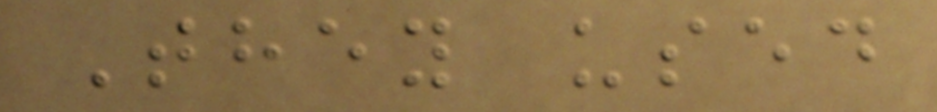They used
